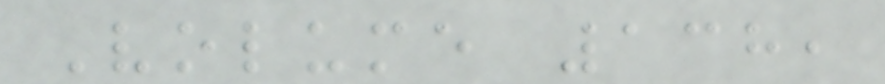Volume 138,
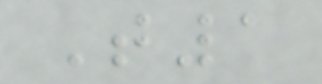T1
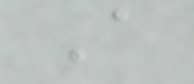A
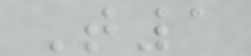T1
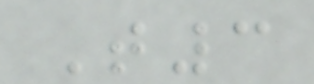T3
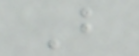B
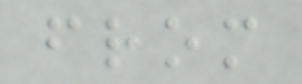from
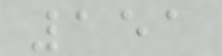151
